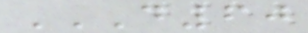D60
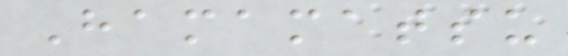Hamamatsu
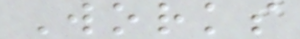Works
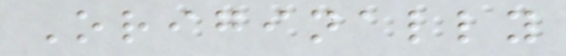Originally
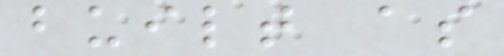built as
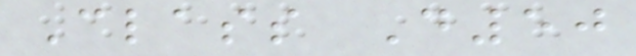Class D50
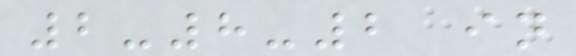2-8-2 in
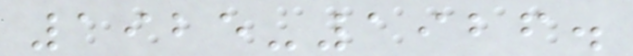1925-1926.
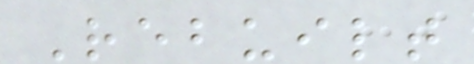Rebuilt
